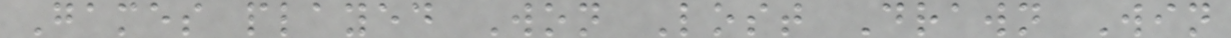Games played Won Lost Drawn Win
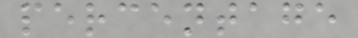percentage
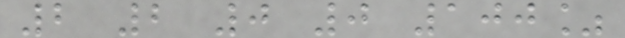2 2 0 0 100%
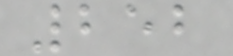252
